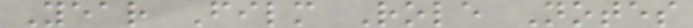Year Film Role Notes
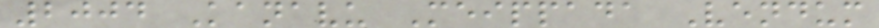2004 Kanavu Meippada Vendum
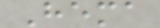Hema
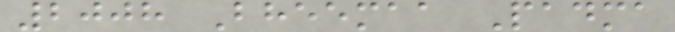2008 Bheemaa Padma
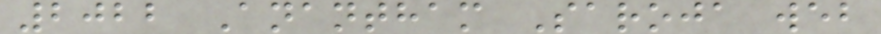2022 Anantham Saroja web
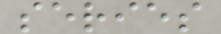series
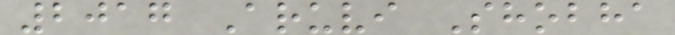2017 Aruvi Shobha
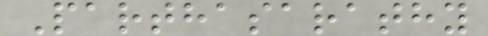Parthasarathy
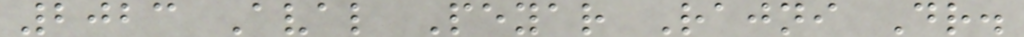2023 Aval Peyar Rajni Dr.
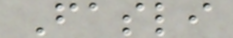Fasli
